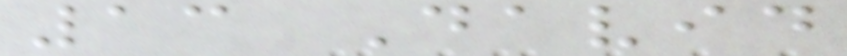13 David
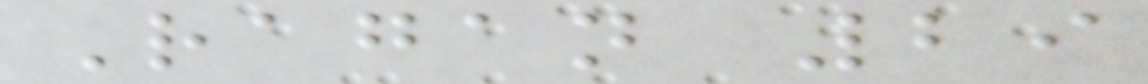Ragan 29
